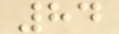84
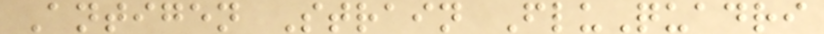Antigen Strain FluQuadri
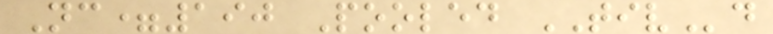Nc=190 Pooled TIVd
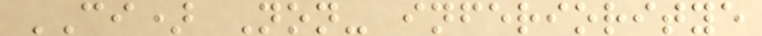CI) Non- inferioritye
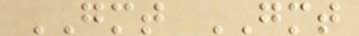GMT GMT
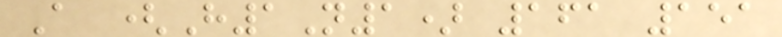A (H1N1) 161 151
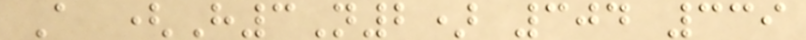A (H3N2) 304 339
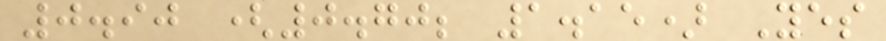0.90 (0.70; 1.15) Yes
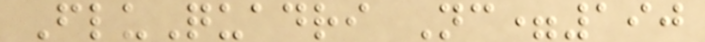FluQuadri Nc=190
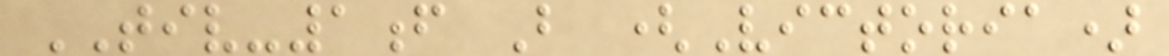TIV-1f B (Victoria)
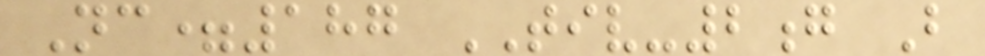Nc=187 TIV-2g B
